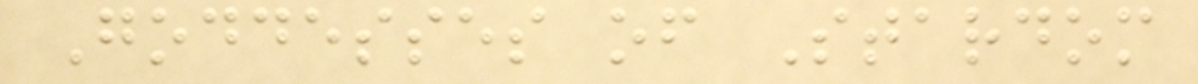Goddesses of Stardom
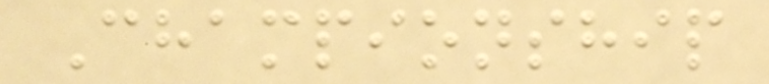Championship
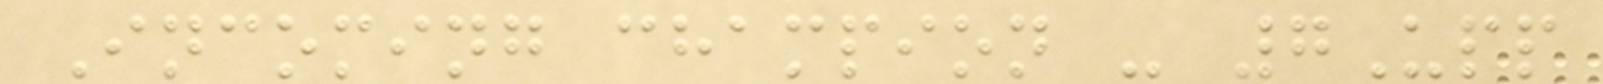Incoming champion - 7Upp
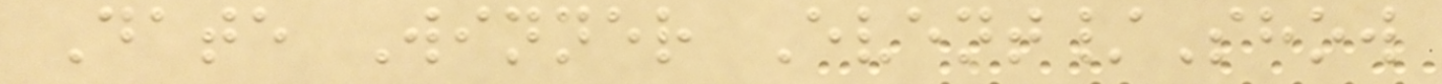Date Winner Event/Show
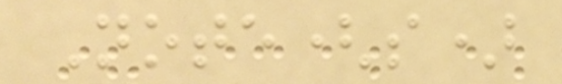Note(s)
